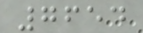7654
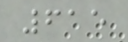615
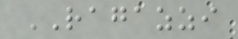RAGAZZI
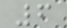6
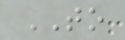TO
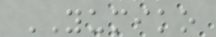YUMIKO
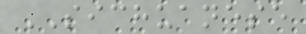SICHUANESE
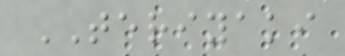TERIYAKI
